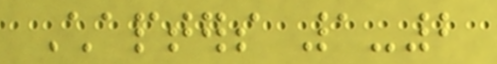Chapters 1-2
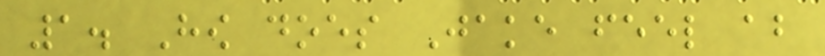1. How does Jake feel about
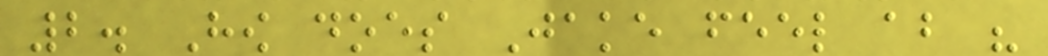2. How does Jake feel about his
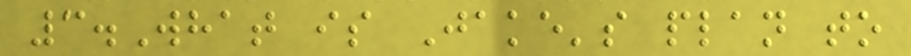3.What is Jake's plan to
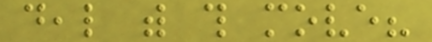deal with this move?
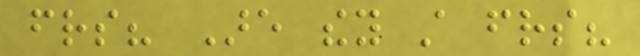friends? Are they still friends?
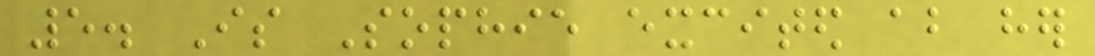5. Is Sophie excited about her
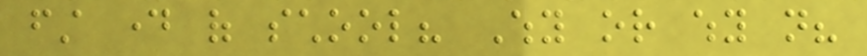first day of school? Why or why not?
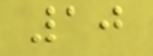10
